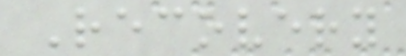Recovery
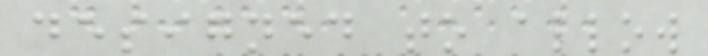designed to allow
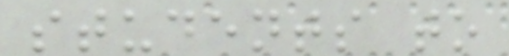students to
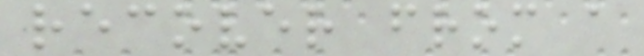recover from a
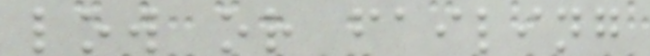low or failing
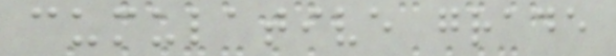cumulative grade
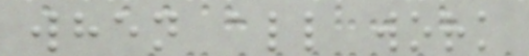when all work
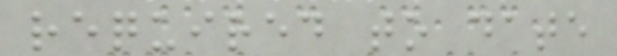required to date
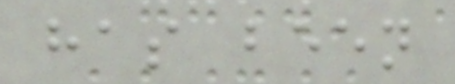has been
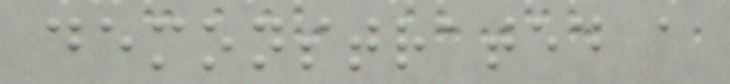demonstrated a
